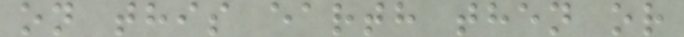on this earth then or
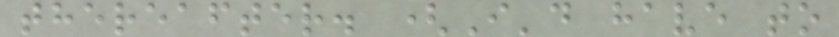thereafter. (I'd have to
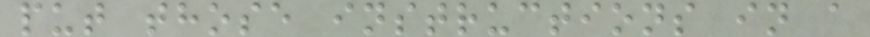put those instructions in a
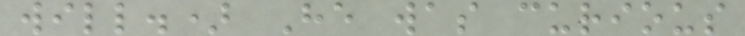will.) He was curious
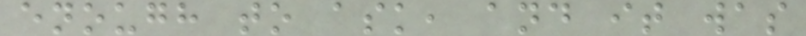enough to ask, and it was
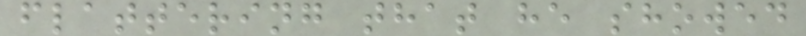flattering that he showed
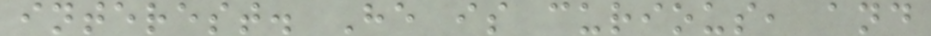interest. He is curious, and
